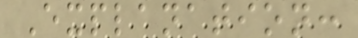Explanation:
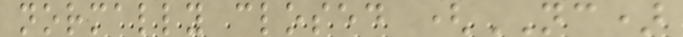normally closed (NC)
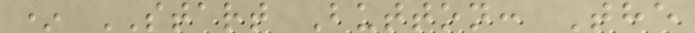* START Button: The
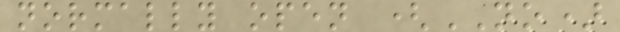normally open (NO)
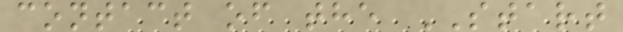contact of the START
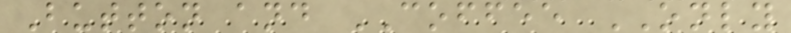Button and COFFEE ONLY
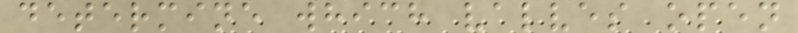determine which valves open
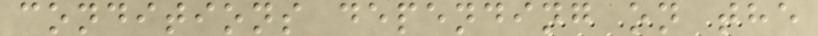conditions depending on the
